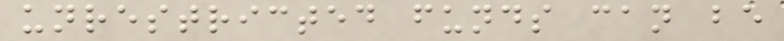unrestricted funds can be
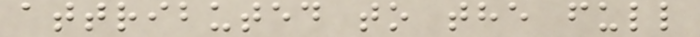attributed to the full
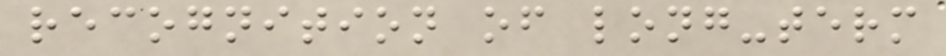recognition of long-term
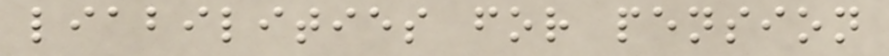liabilities for pension
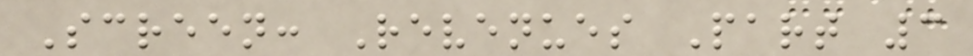Screen: Revenues Part 3
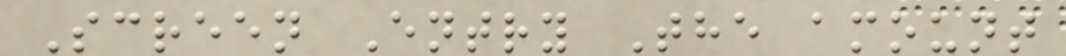Screen Entry The amount
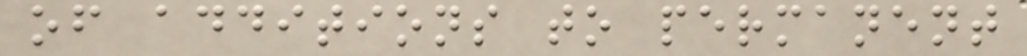of additions to permanent
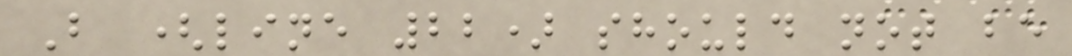B (line 22) should not be
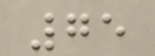75
